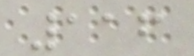116
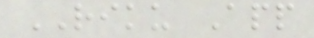RIKU App
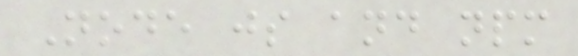Node js and npm
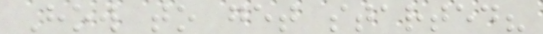How to get started?
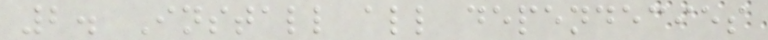2. Install all dependecies
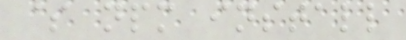$ npm install
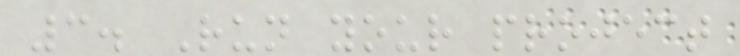3. Run your project
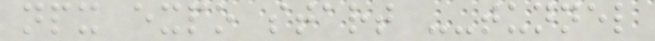npx expo start --tunnel
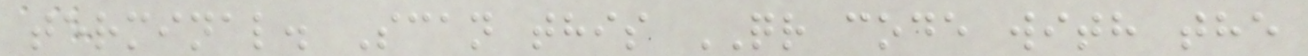terminal. Scan this QR code with the
